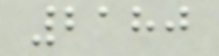2180
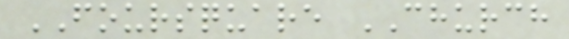FOURSQUARE CHURCH
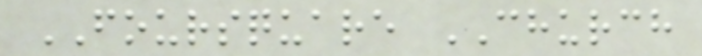FOURSQUARE CHURCH
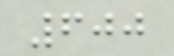600
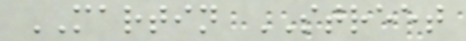MARTIN STREET
